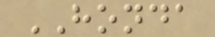HONDA
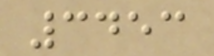3453
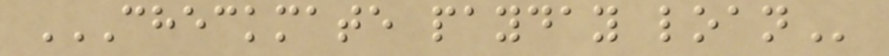CHECKMATE PAYDAY LOAN
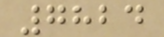7824
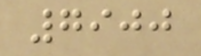7900
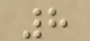8
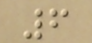6
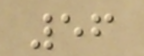56
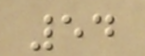54
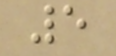5
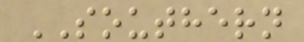SOUTHERN
